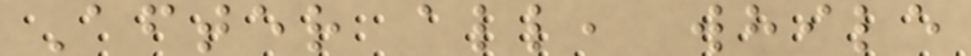After all, while
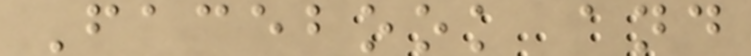Facebook and
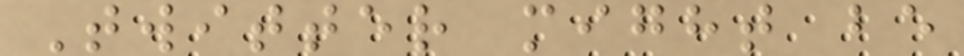Twitter might be
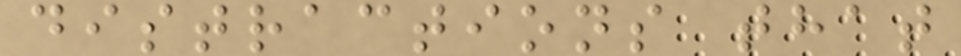distractions that
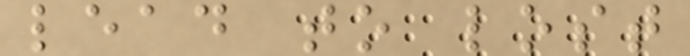lead to lost
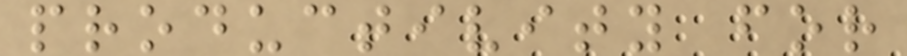productivity for
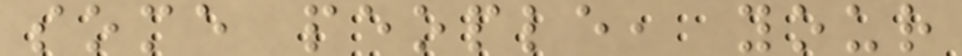some people, your
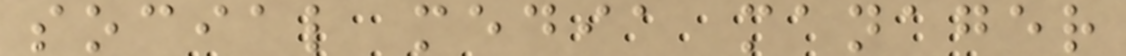social media manager
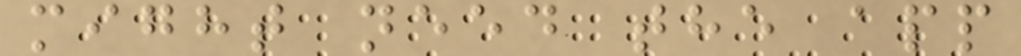might need the app
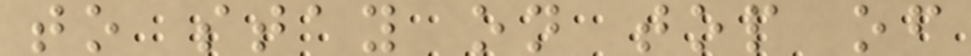to stay on top of
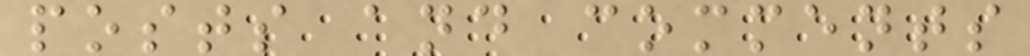posts and comments
